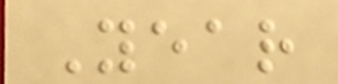Year
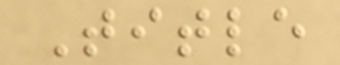Title
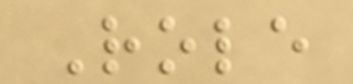Role
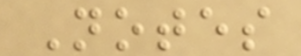Notes
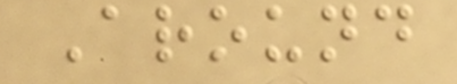Around
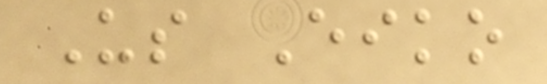Us Eiko
